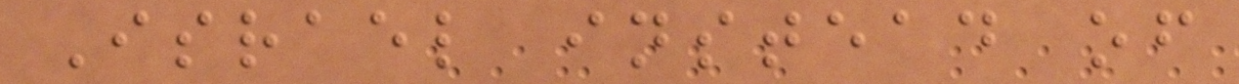Israel instead of
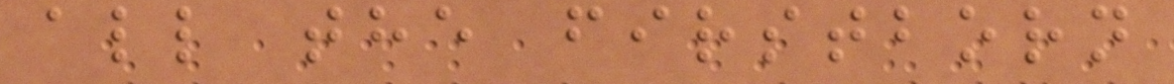all the firstborn
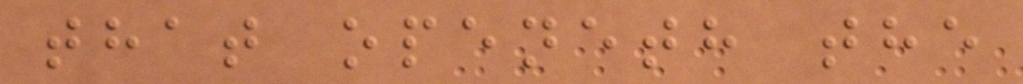that openeth the
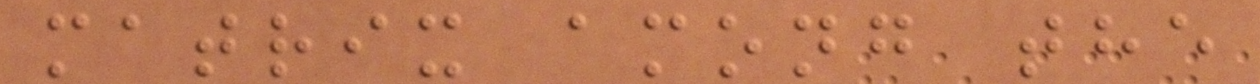matrix among the
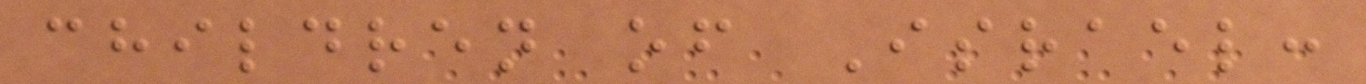children of Israel:
